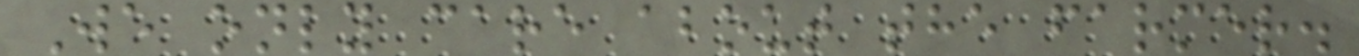We only care about the farmer.
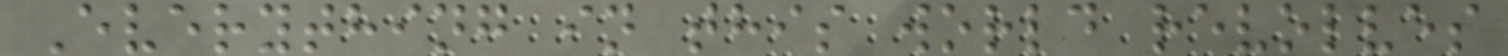Everything in this world revolves
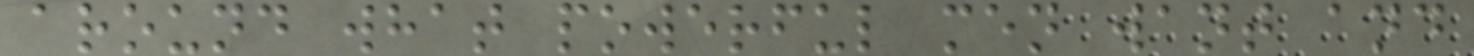around what powerful men want and
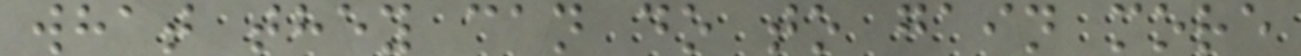what they can do to gain more
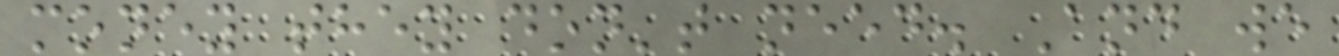money they don't need. And we
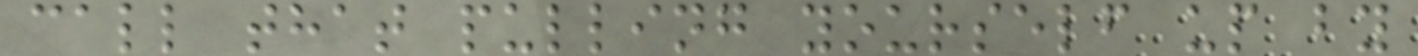call that pulling yourself up by
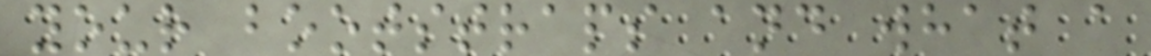your bootstraps and what a
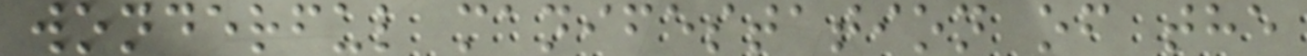wonderful manifestation of the
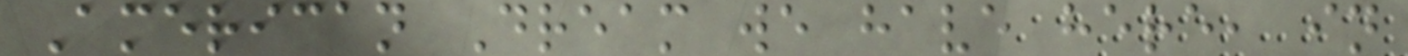American Dream we have here, in
